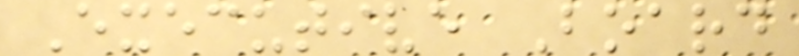Executive Board
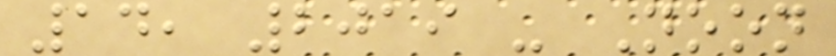14, 2019 - Noon
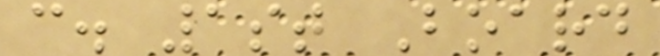c. 1st Board
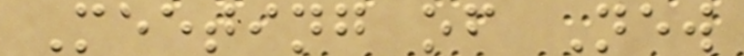Meeting of New
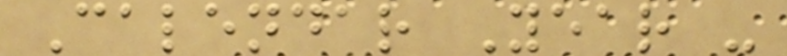Calendar Year -
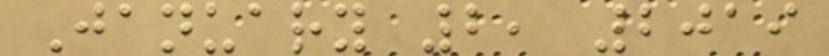January 2, 2019
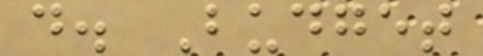d. Budget
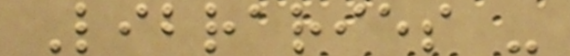Libraries -
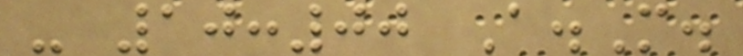- 10:00 A.M.
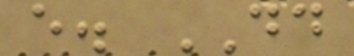e. DD
